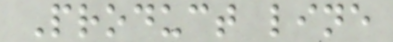Product line
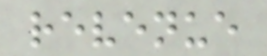revenue
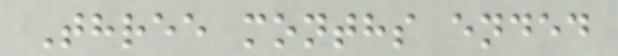Three months ended
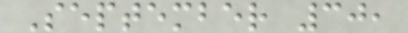September 30,
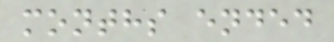months ended
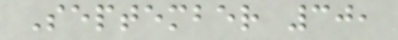September 30,
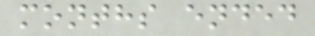months ended
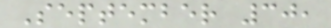September 30,
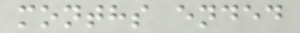months ended
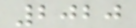2020
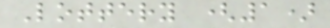Lottery (1)
